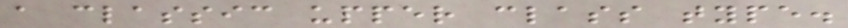a classic upper class type.
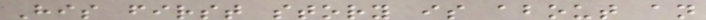His first story is about an
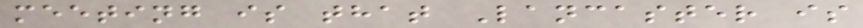meeting is that Lancaster is
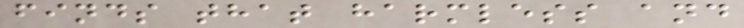finds that harmless and
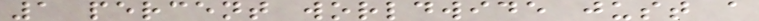1 percent worldwide just a
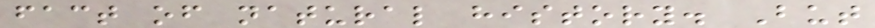fact of natural history. But
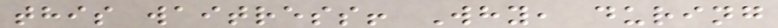this waitress! Why, during
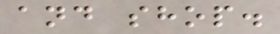and shop.
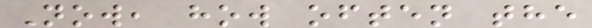Now, how often the
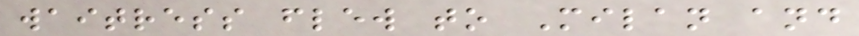waitress flew to Milan and
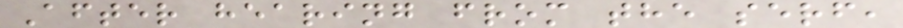After hearing from the serf,
